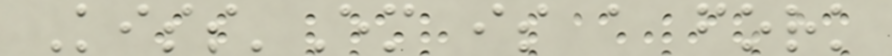Kiss'Em is a fork
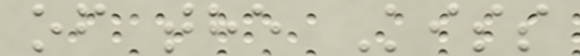of the Kiss
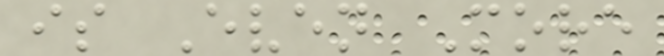is Even More
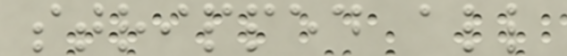stripped all
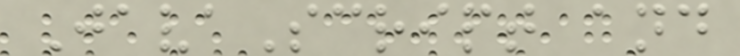JavaScript and
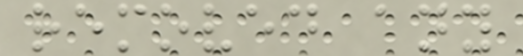removed any
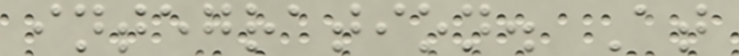integration. At
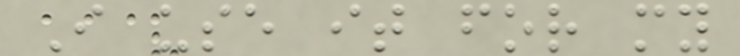I use it for my
